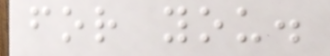for you.
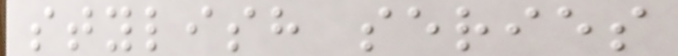stylish series
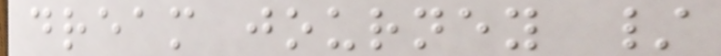dream journey /
